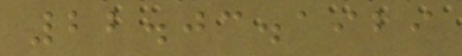22.03.1929
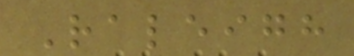Raleigh
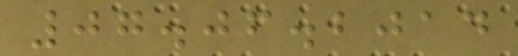07.06.2014
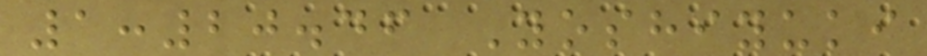1:20.46 Yoshiyuki
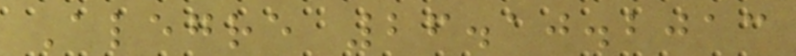Alegre 26.10.2013
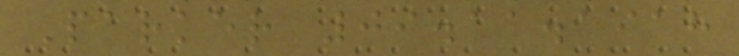Parker 09.11.1918
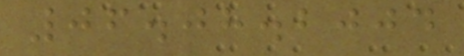06.08.2004
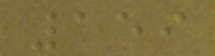159
